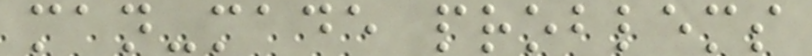man-made problems
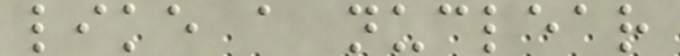like a nuclear
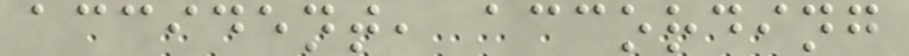accident, according
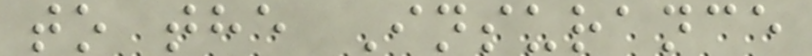to the Insurance
